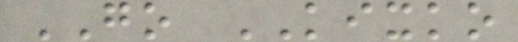GO KIXKO
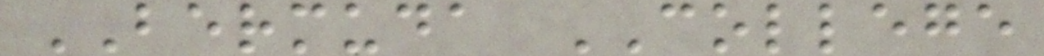BERMUDA COLLEGE
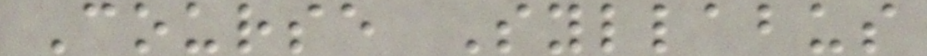Course Syllabus
